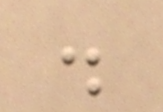.
